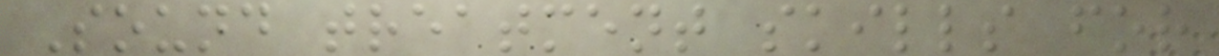Sound treatment skills for
